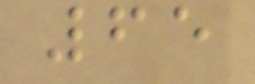65
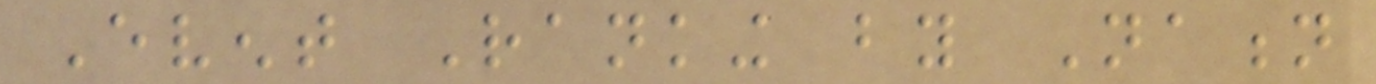Event Ranking by Nation
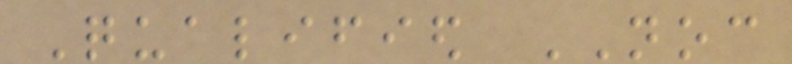Qualified NOC
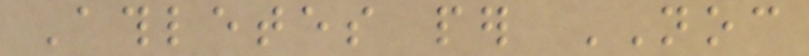Athletes per NOC
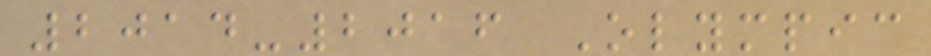2014-2016 Olympic
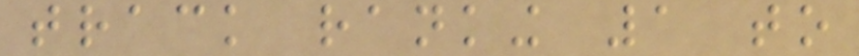track ranking 1 to
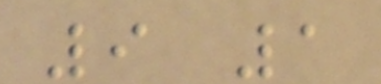9 1
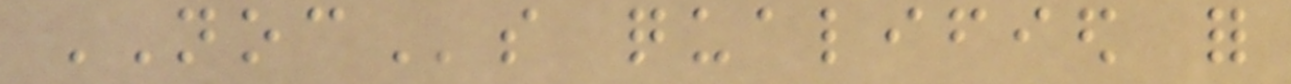NOCs qualified for
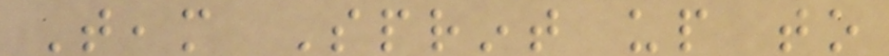Team Sprint up to
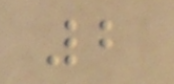2
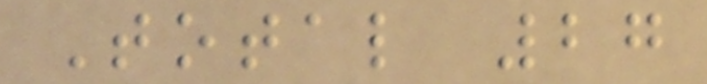Total 27
